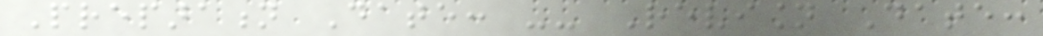Preparation Date: -- Revision Date:
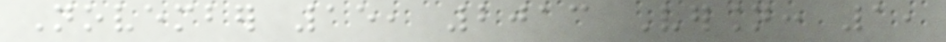November 15, 2013 Version: 1,
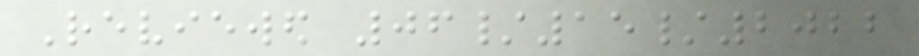Reviewed 06/15/2022
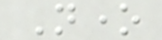None
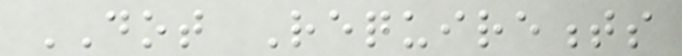DOT Requirements
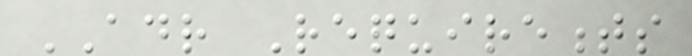ADR Requirements
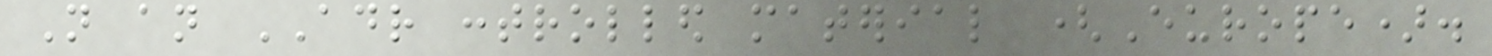Not an ADR controlled material (Europe).
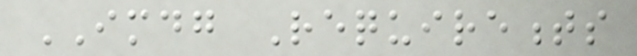IMDG Requirements
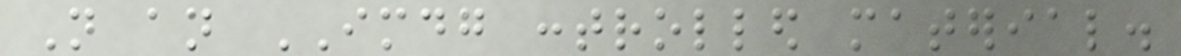Not an IMDG controlled material.
